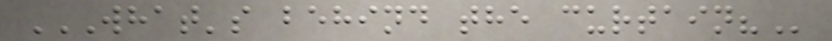WHAT'S BEHIND THE CURTAIN?
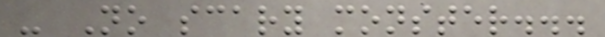- No scary monster...
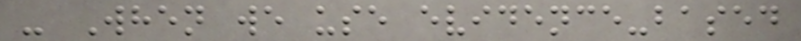- When we use evidence-based
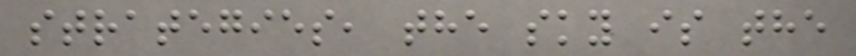strategies, the sky is the
